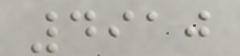4910
